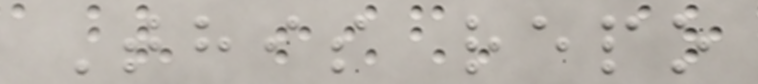This repo
